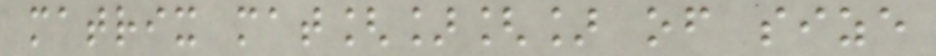matrix mat[][] of size
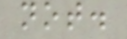not.
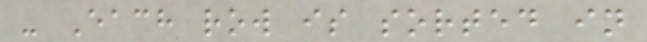- Each row is sorted in
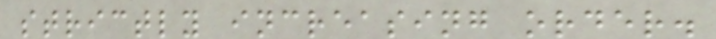strictly increasing order.
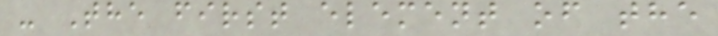- The first element of the
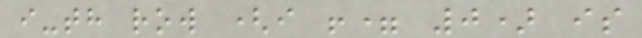i-th row (i != 0) is
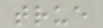true
